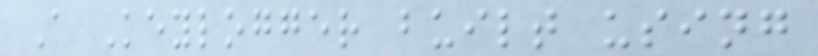A Keylogger built using
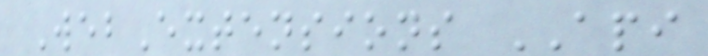WebExtensions API
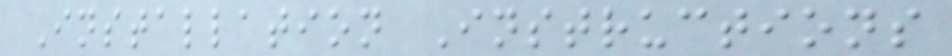Installation Instructions
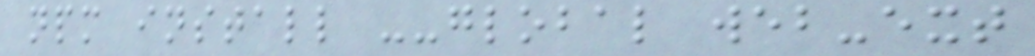npm install --global web-ext
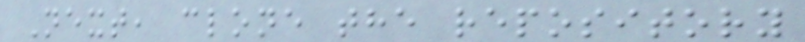Next, clone the repository
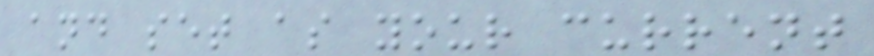and set as your current
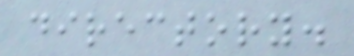directory.
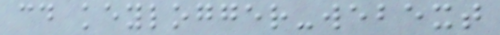cd keylogger-webext
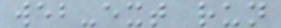web-ext run
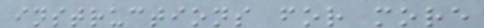instructions for more
